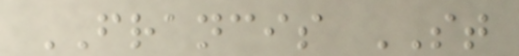FRANCIS ST
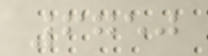6750
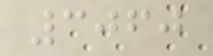3060
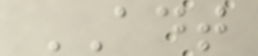ADT
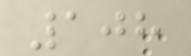108
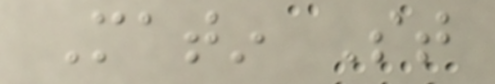Matin St
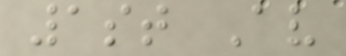1st Av
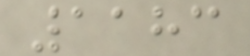1183
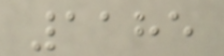1185
